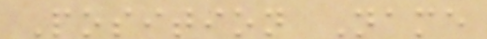Position Name
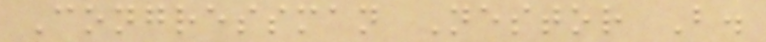Congressman Nestor B.
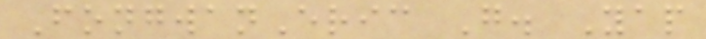FongwanEric G. Yap
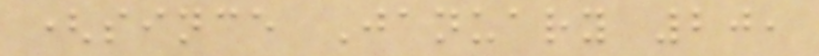(since January 20,
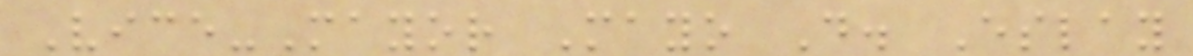Vice-Mayor Mayo D. Eslay
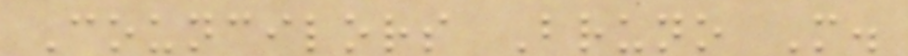Councilors Bruno M.
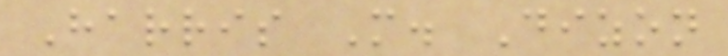Harris M. Dizon
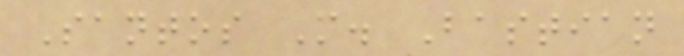Santos M. Bastian
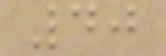40
